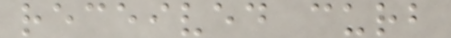received curb
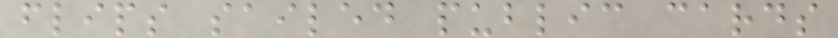flips sailed public cards
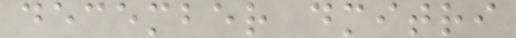december dmitri
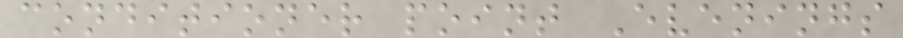conditioner point Evenings
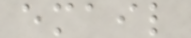email
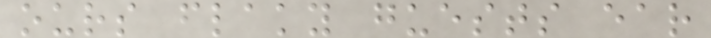ours flaky guests ear
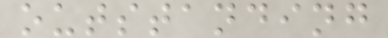outstanding
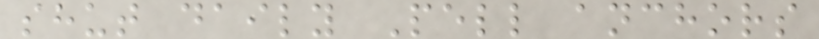shut daily Pell anchors
